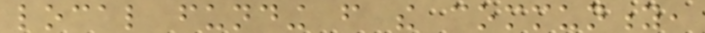local funding from the community,
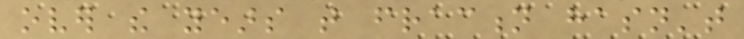over the years that fraction hasn't
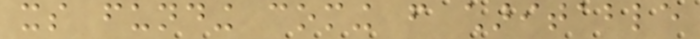its funding coming from charitable
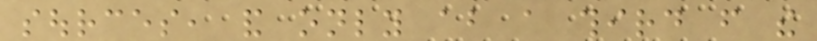sources, and only about a third from the
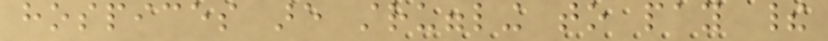hospices are struggling to pay their
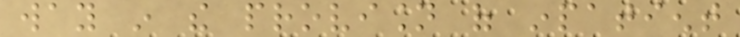way in the provision of inpatient
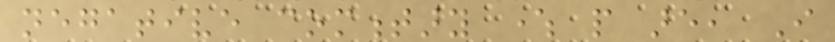negative commentary where people are, I
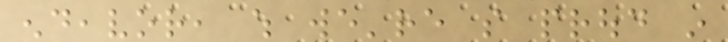endeavor, which we're so proud in
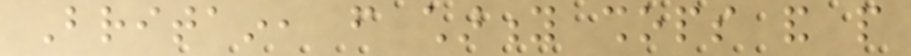Britain, from charity shops and people
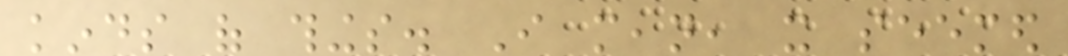kinds of things. I mean, it seemed
